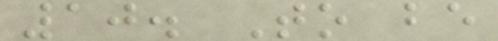10. To be
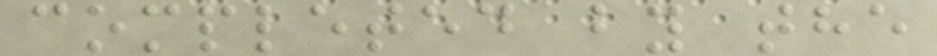completed by the
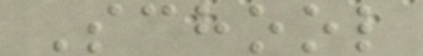School
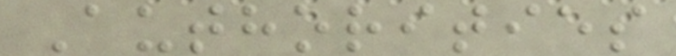Authorities
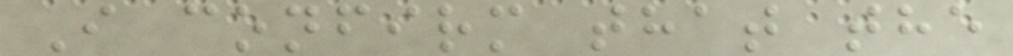I confirm that the
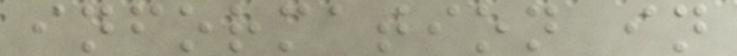information in
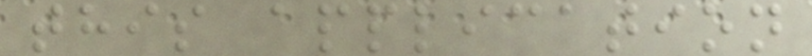this application
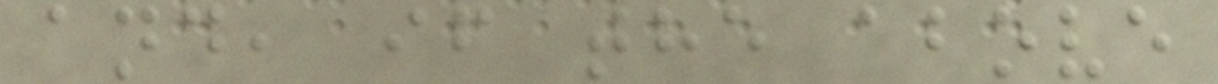and, if the above
